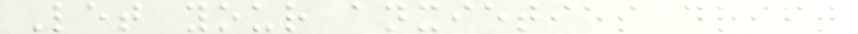Let your anxieties drift
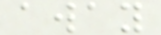away
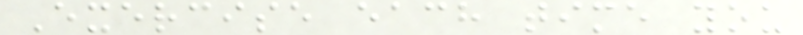Exercise each time you
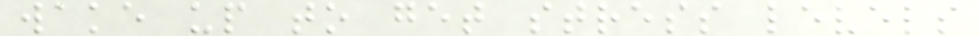wake up to get stress levels
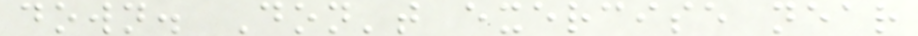down. Don't exercise near
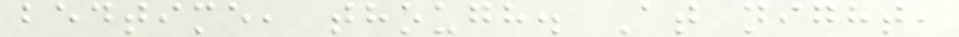bedtime, though. At night,
